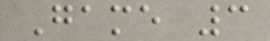Game 3
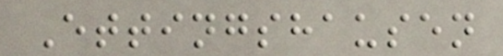Ettingshausen
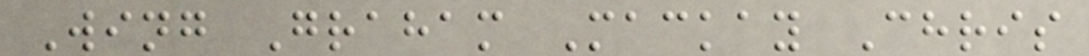Wing Graham Mackay Chris
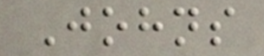Johns
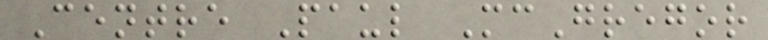Centre Paul McGregor
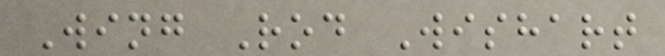Wing Rod Wishart
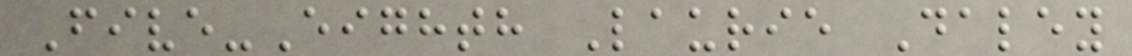Five-Eighth Laurie Daley
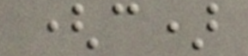(c)
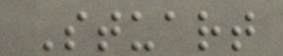Stuart
